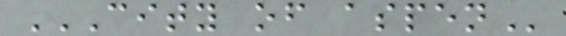CITY OF ASPEN
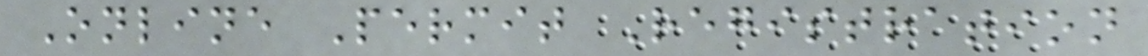Online Permit Registration
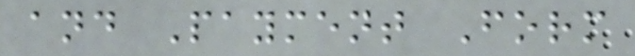and Payment Form
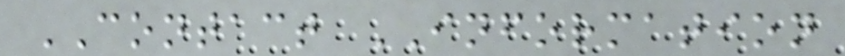CONTACT INFORMATION
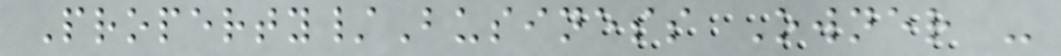Property/Business Owner -
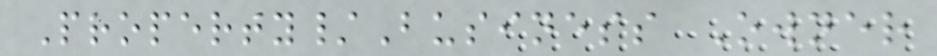Property/Business Owner
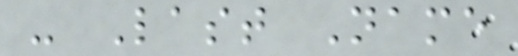- Last Name
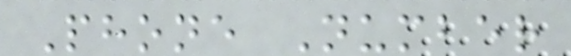Phone Number
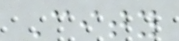City
